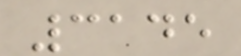3145
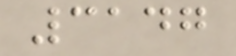3147
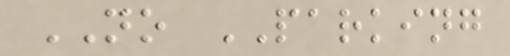NO PARKING
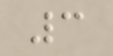3
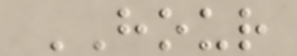HOUR
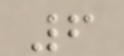6
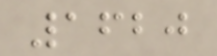1620
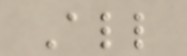All
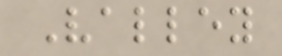Valley
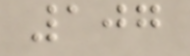107
